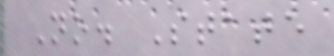No. State
